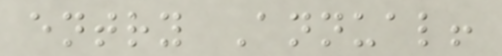entry Annual!
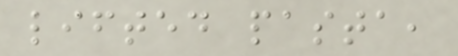lifted pasta,
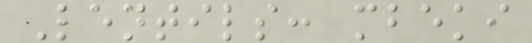Lentils: mbeki
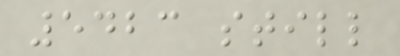5423 still
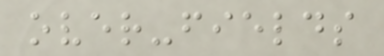over-fields
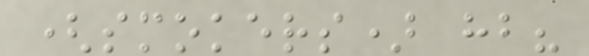(smokers) hb?
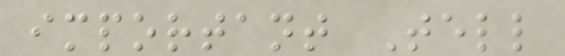important Tell
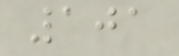101
